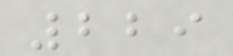229
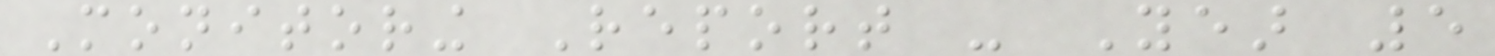Monitoring Report - Year 5
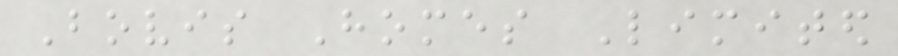Bovis Homes Limited
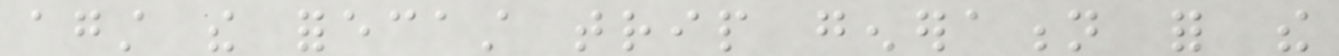against the forecast trip generation for the
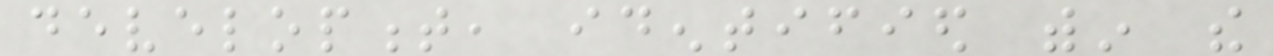development, identified within the
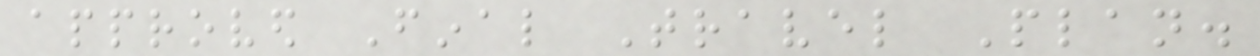approved Final Travel Plan.
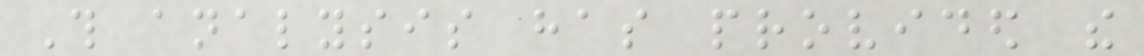This analysis has provided the
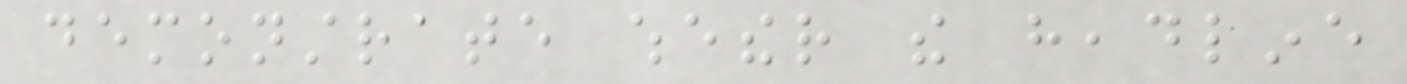demonstrate whether the headline
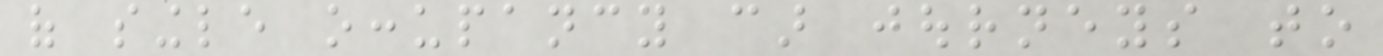of single occupancy car journeys to
